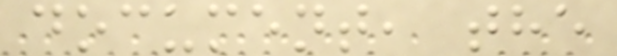document, the
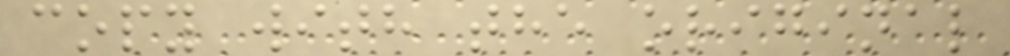copy with the original
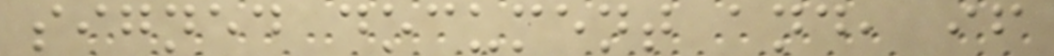signed document and, if
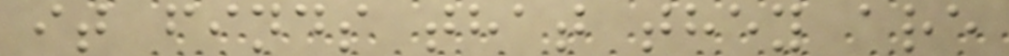it finds that they are
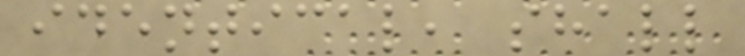identical, shall
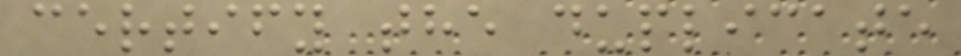certify the duplicate
